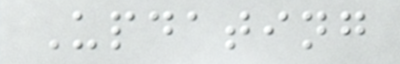Updating
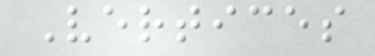Vertices
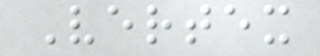Vertex
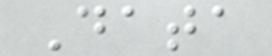Data
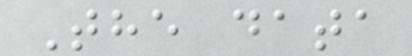The data
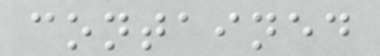contained
